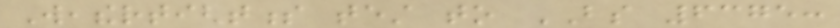Weathertightness test to BS 6375:
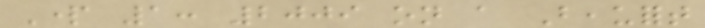Part 1: 2009 on a Beaufort
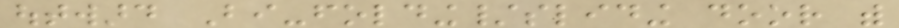outward Bi-folding/sliding door with
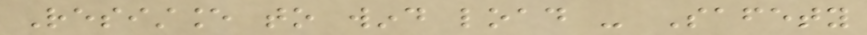Resistance to wind load - Safety
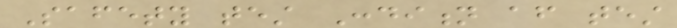Safety test Condition after test
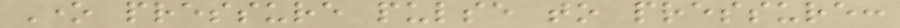One pressure pulse to pressure:
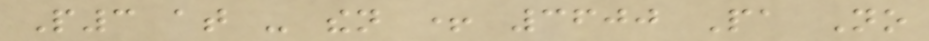P3 at - then + 3600 Pa No
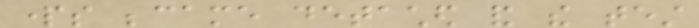parts became detached and the test
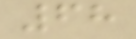68
